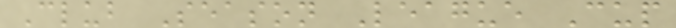Club Season League Cup
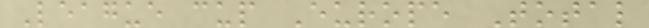League cup Europe Total
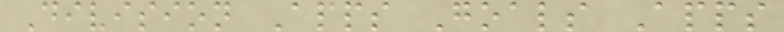Division Apps Goals Apps
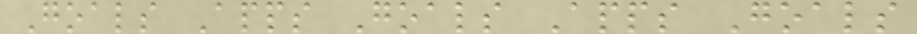Goals Apps Goals Apps Goals
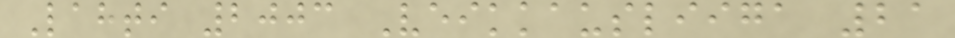Lahti 2003 Veikkausliiga 21
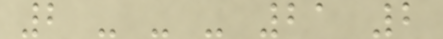2 - - - 21 2
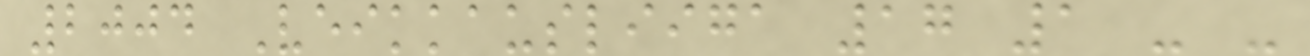2004 Veikkausliiga 17 1 - -
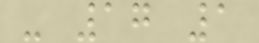- 17 1
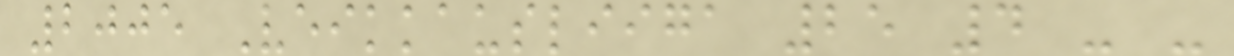2005 Veikkausliiga 25 4 - -
